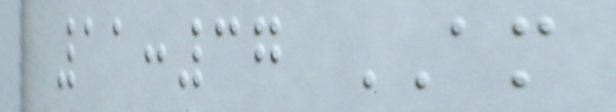11:37 AM
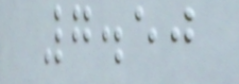7.50
